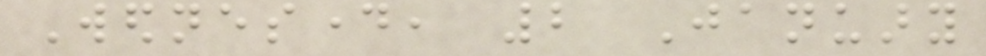Wednesday, 2 January
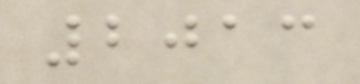2013
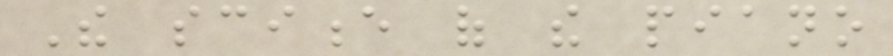The science of the piano
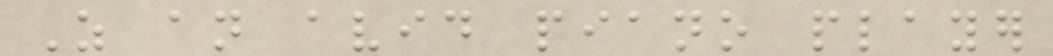As an avid piano player
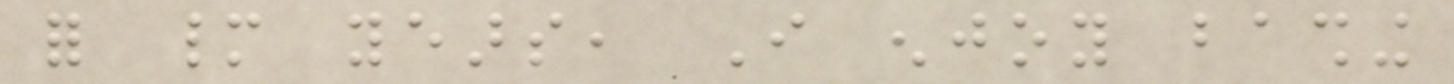for many years, I enjoy bashing
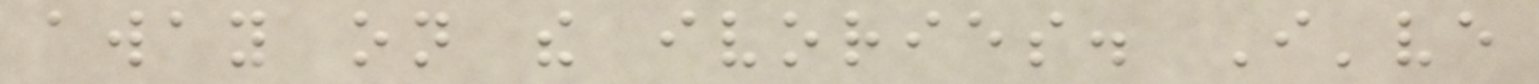away on the ivories. I've
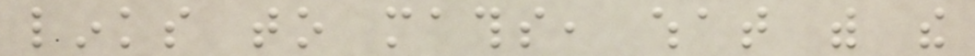links to maths, what with the
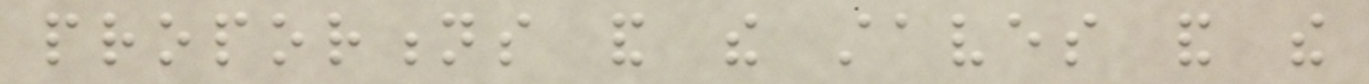proportions and the staves and the
